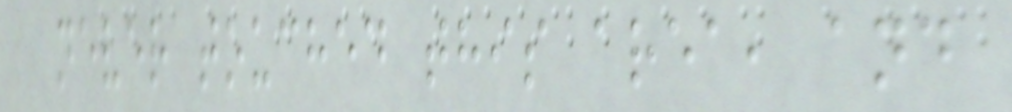never touched this area, and
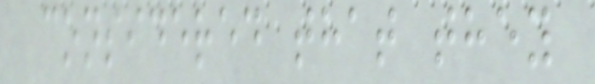considered that they
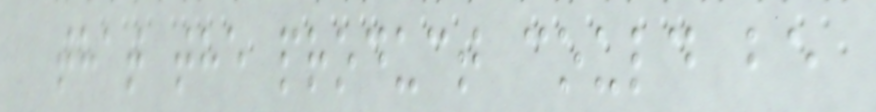that the product could be
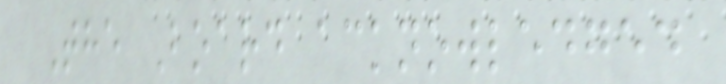The Board acknowledged
